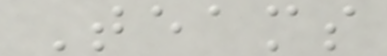Teams
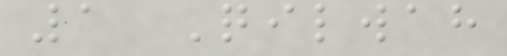1 Qilwah
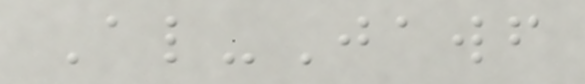Al-Jawf
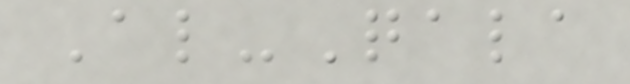Al-Qala
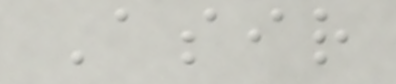Asir
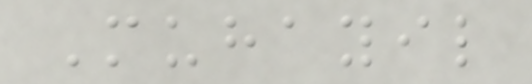Muhayil
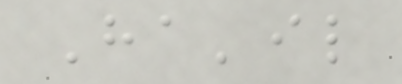Ha'il
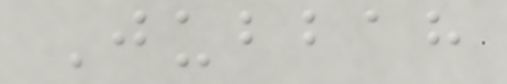Jubbah
